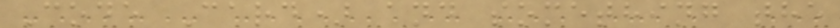Code Card) and something the
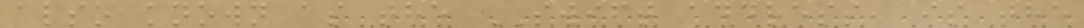also known as the SWIFT address, is the
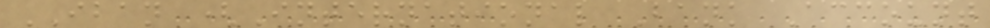IBAN (International Bank Account
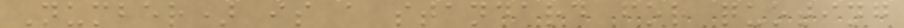Number) is a standard for quoting
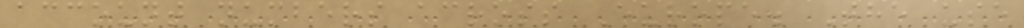account numbers across Europe. The use
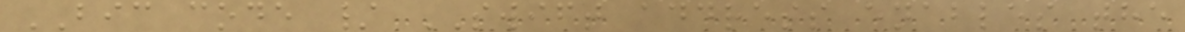BIC code / SWIFT address enables the
